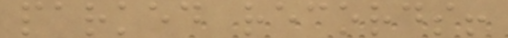parked records!
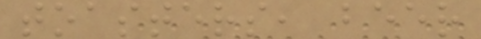toasters, beer
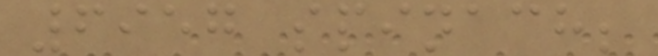6957 spinach;
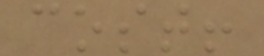cost!
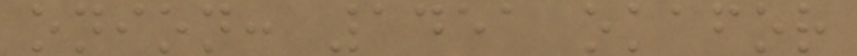onion: 1451 okafor
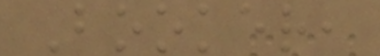Booker,
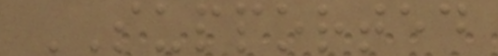SUPPORTED
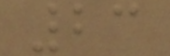23
